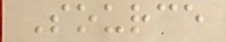Source
